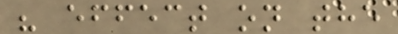" effect on the
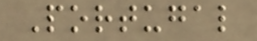Portugal
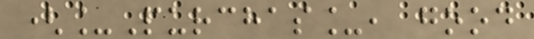(_Purchas_, good
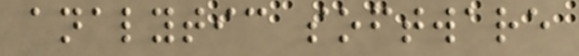analytic software
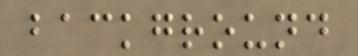background
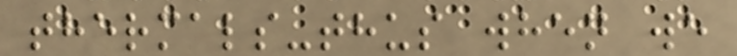thermals-thus when we
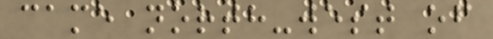came north-west of
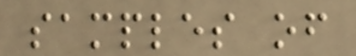samples of
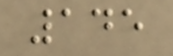145
